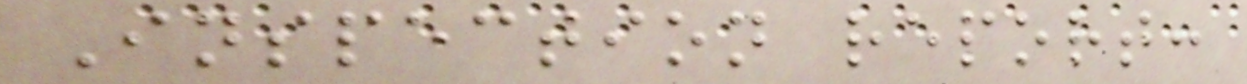Inspection report:
